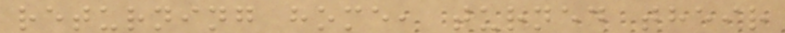returning home, turned their
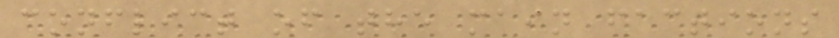conflict of the main factions
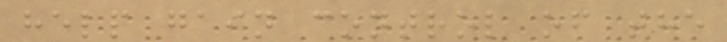help gain control of the
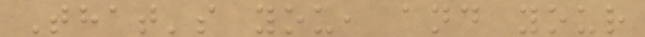That's you, and your
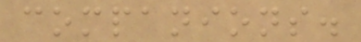companions.
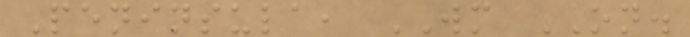Peninsula, WM ON.
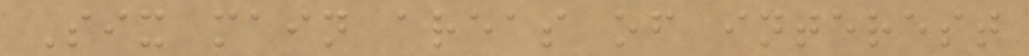Six main areas of interest
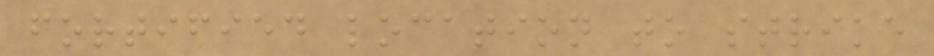fortified location to strike
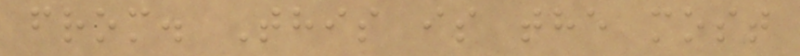from. This is the most
